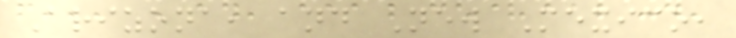Arizona, and New Mexico,
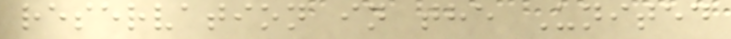reservation in the United
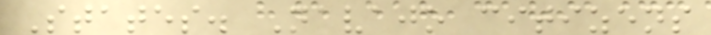States. Navajo citizens
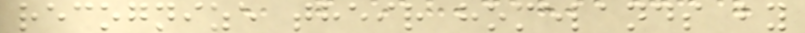recognize their homelands by
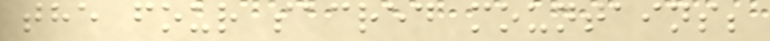the four sacred mountains;
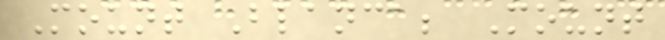Mount Blanca; Mount
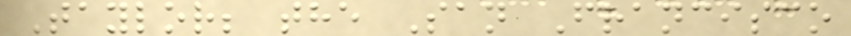Taylor; the San Francisco
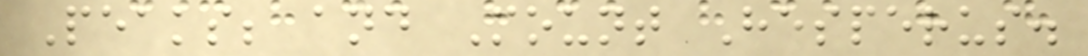Peaks; and Mount Hesperus.
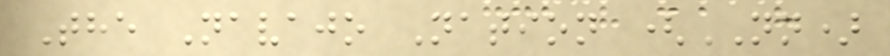The Navajo Nation (NN)
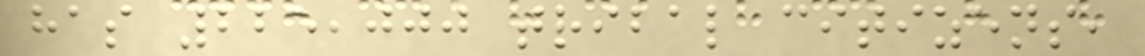has 225,000 tribal citizens,
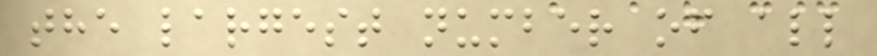the largest number of all
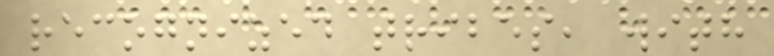recognized tribes, with
